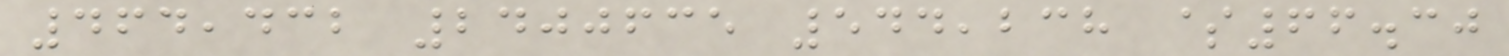464,432 2400635 544,238 $66.30
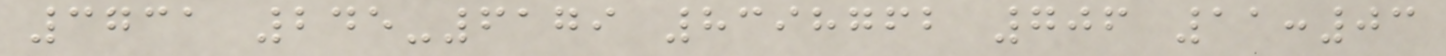3731 245-6179 8398762 706 11:03
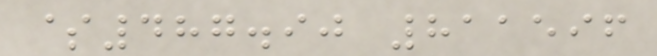$487.90 811596
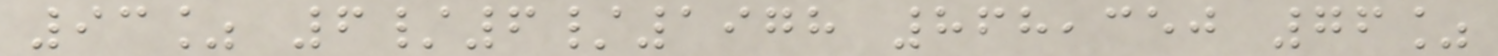93% 6/6/1978 868,350 76%
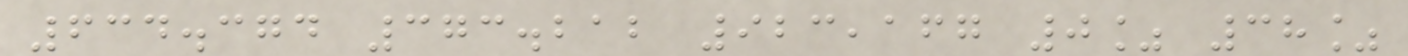634.374 373.212 923,167 0% 38%
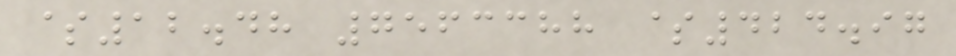$12.48 7563388 $424.97
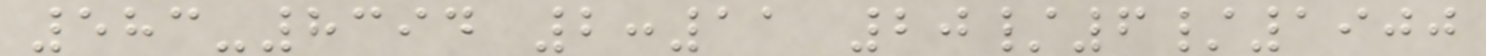583-8394 2:11 20/6/1900
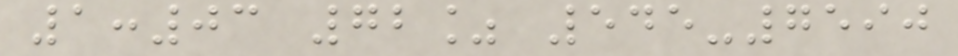1:03 72% 545-7590
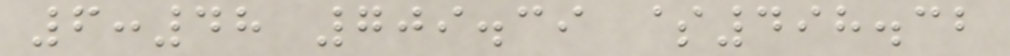6:48 709.39 $498.32
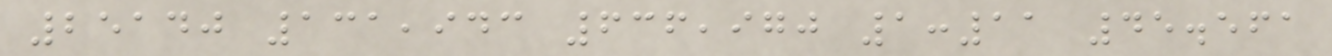25140 131,943 636,970 1:11 45.561
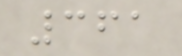361
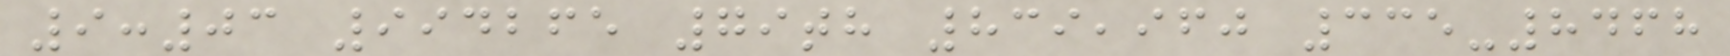9:03 994265 79th 839,960 335-8468
